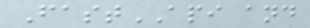FastAPI and
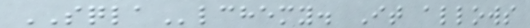SQLAlchemy. It allows
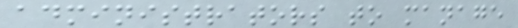administrators to manage
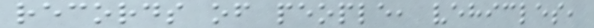records of people, vehicles,
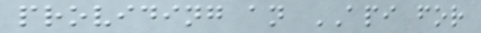providing an API for
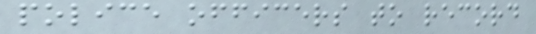police officers to record
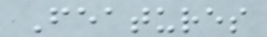Features
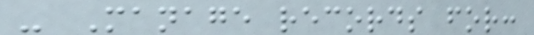- Manage records for:
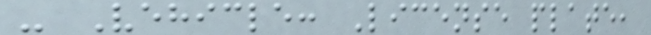- Vehicle: License plate,
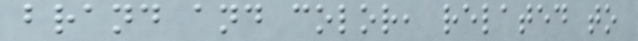brand and color, related to
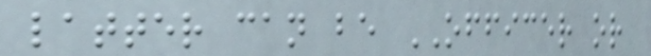latter can be OFFICER or
